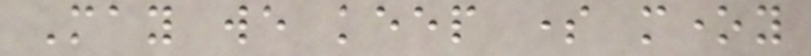May we keep some money
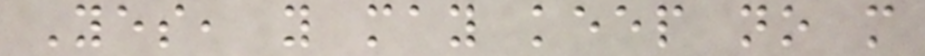Yes, you may keep no more
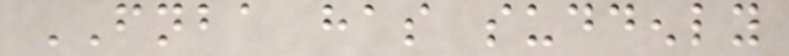FNBA has suddenly
